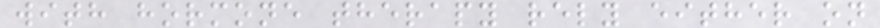with hormone therapy rely either on
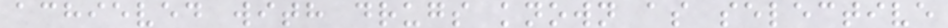achieved with drugs known as selective
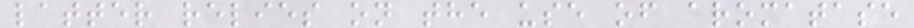latter relies on the use of aromatase
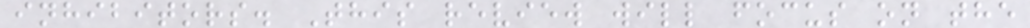inhibitors. This review will focus on the
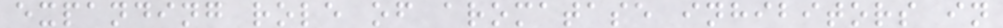expanding role of aromatase inhibitors in
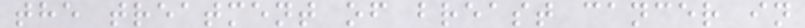the treatment of breast cancer in
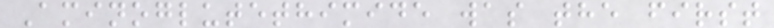Aminoglutethimide was the first
